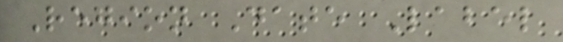Region Date Label
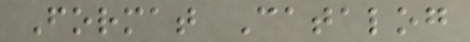Format Catalog
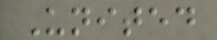United
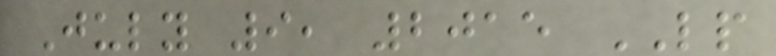July 9, 2015 LP
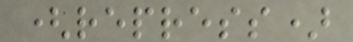(repress)
